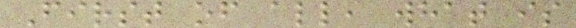First of all, what is
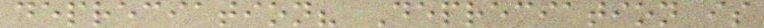depreciation? Depreciation is
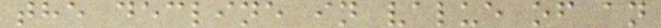the decline in value of an
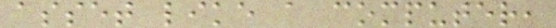asset like a computer,
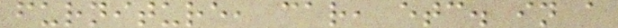furniture, car, etc. in a
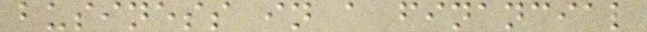business in a financial
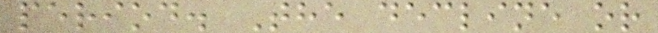period. The decline or
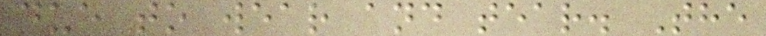due to wear and tear. The
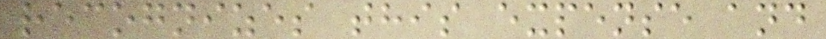recognizes this expense and
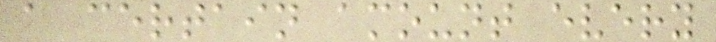a certain amount every
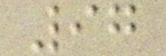97
